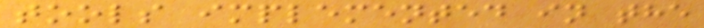tools implemented in the
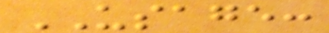USAGE:
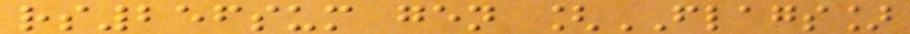rs256sum gen [FLAGS]
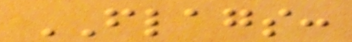FLAGS:
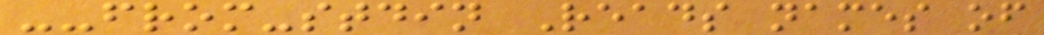--from-stdin Reads names of
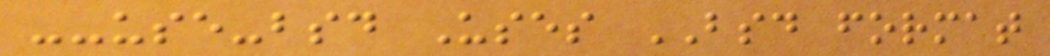--use-bsd Uses BSD format
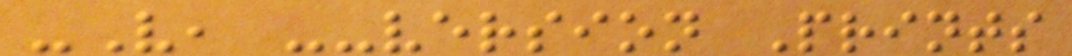-V, --version Prints
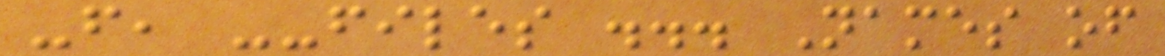-f, --files ... Names of
